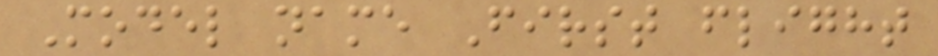Model name First flight
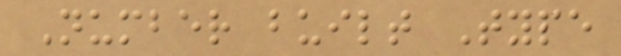Number built Type
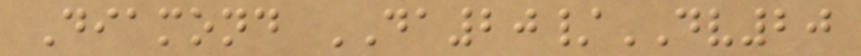Diamond DA20/DV20
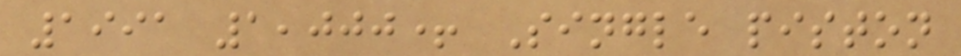1991 1,000+ Single piston
